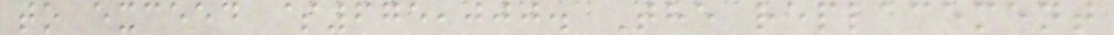to exceed $675,000. The replacement
